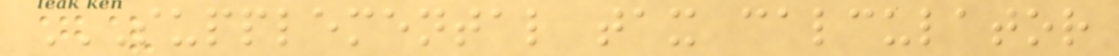SUPPLEMENTAL TAX CALCULATOR
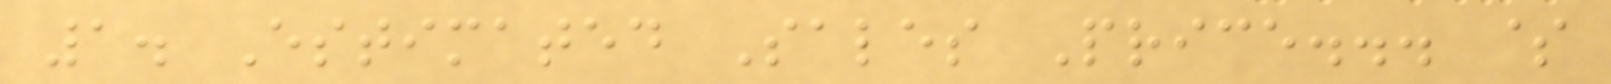1. Estimated Sales Price... $
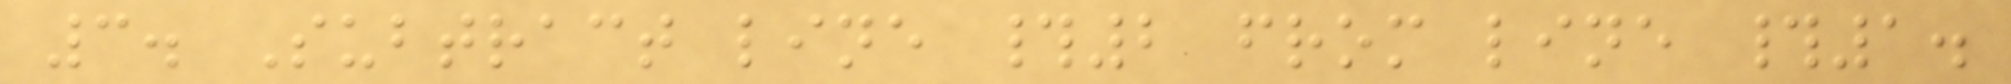3. Subtract line #2 from line #1.
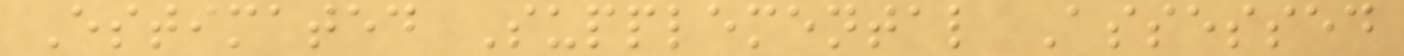Estimated Supplemental Assessed
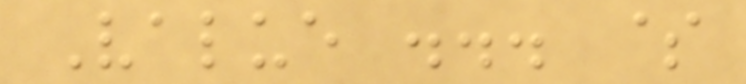Value ... $
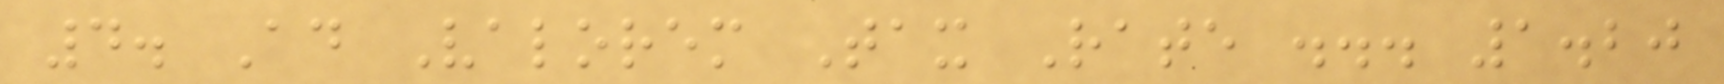4. Ad Valorem Tax Rate ... 1.20
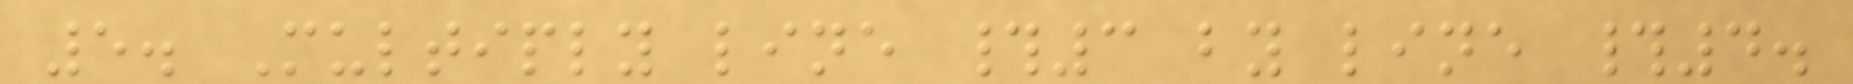5. Multiply line #3 by line #4.
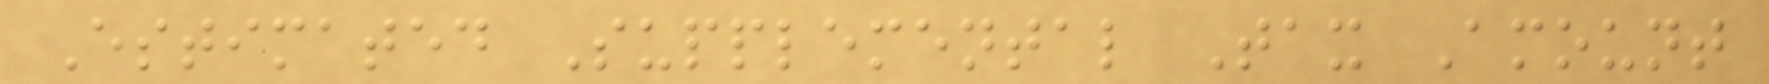Estimated Supplemental Tax Amount
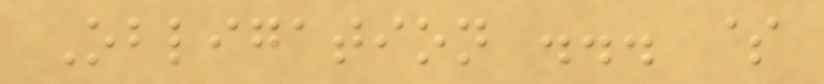Obligation ... $
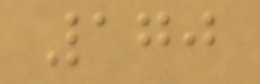170
